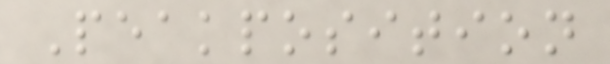Peakposition
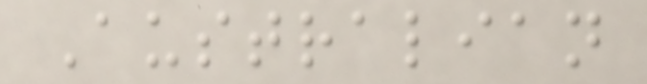Australian
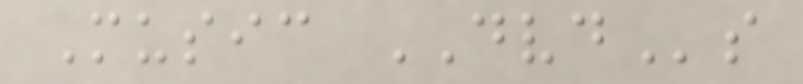Music DVDs
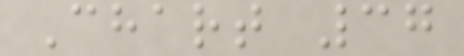Chart 37
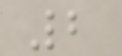2
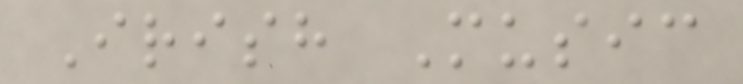Irish Music
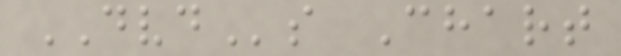DVDs Chart
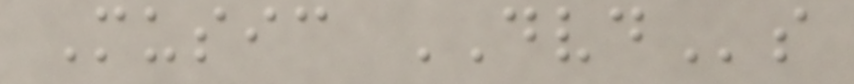Music DVDs
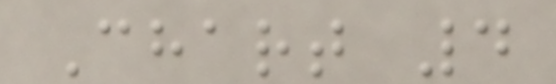Chart 4
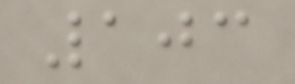103
